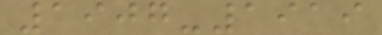1907-1919
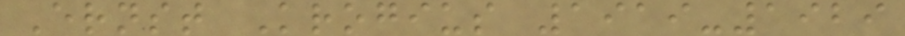Ernst Krogius 1919-1929
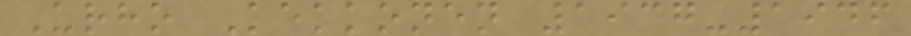Urho Kekkonen 1937-1946
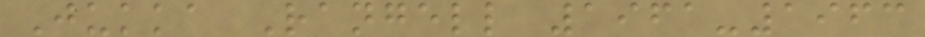Jukka Rangell 1961-1963
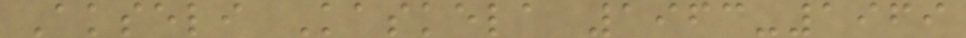Akseli Kaskela 1963-1969
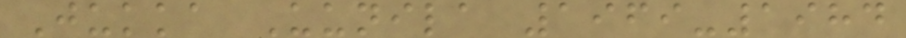Jukka Uunila 1969-1984
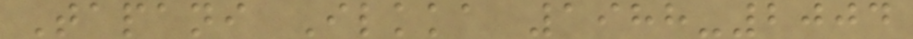Tapani Ilkka 1988-2004
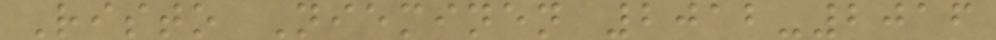Risto Nieminen 2012-2016
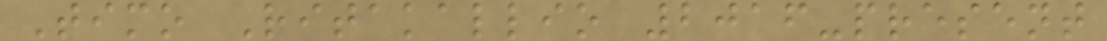Timo Ritakallio 2016-present
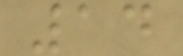14
